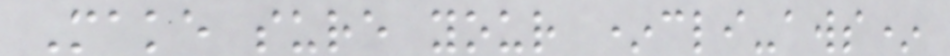Make sure your *cli-aws*
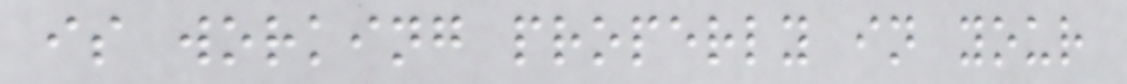is working properly in your
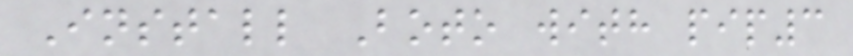Install Boto with pip3
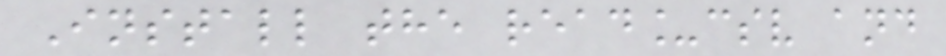Install the read_csv and
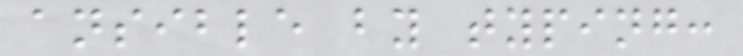ansible by typing:
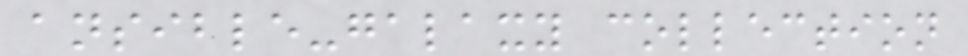ansible-galaxy collection
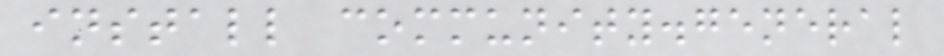install community.general
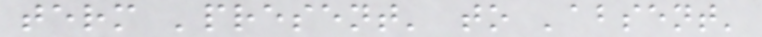term 'present' to 'absent'
